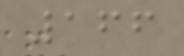166
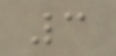3
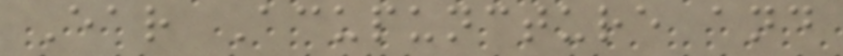Ear Acupuncture and
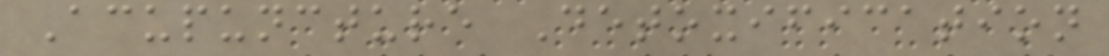Acupuncture Detoxification
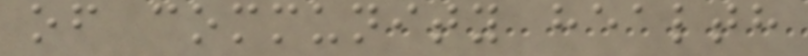of community health
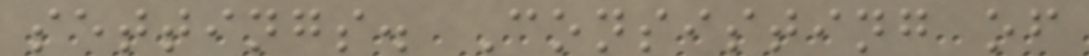settings. Consisting of
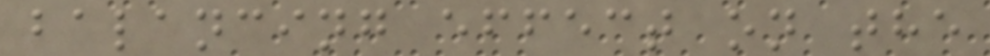balancing effect on the
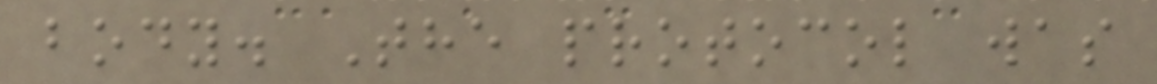body. The protocol was
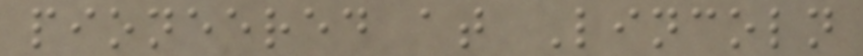pioneered at Lincoln
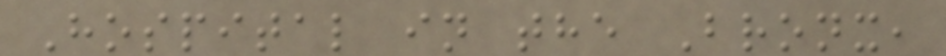Hospital in the Bronx,
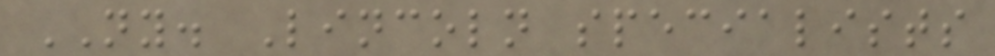NY. Lincoln specialists
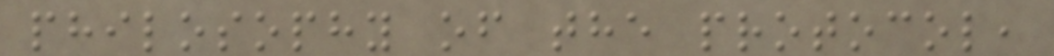philosophy of the protocol,
